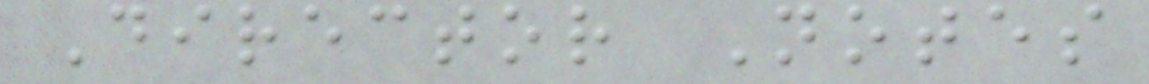Director Notes
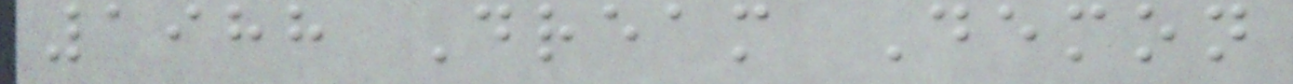1988 Dream Demon
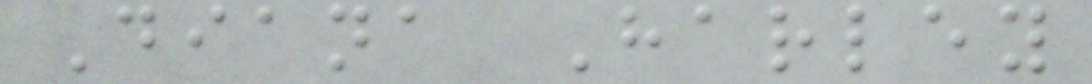Diana Harley
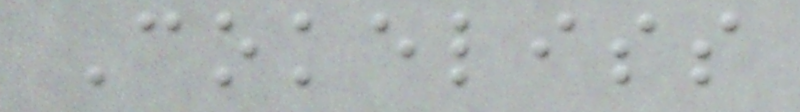Cokeliss
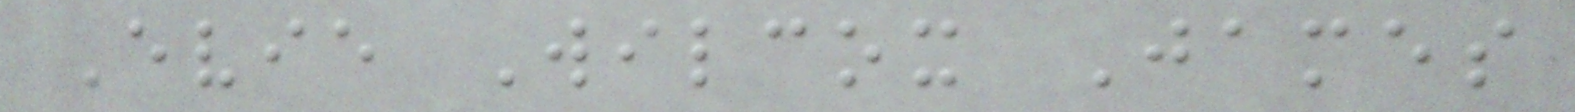Evie Wilcox James
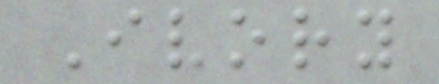Ivory
